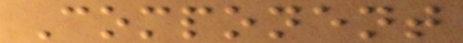Component
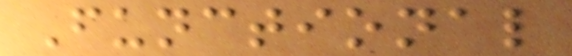Functional
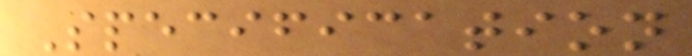Specification
